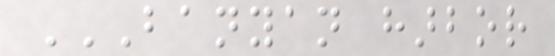BANYAN HARBOR
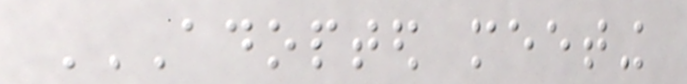ADOPTED MEETING
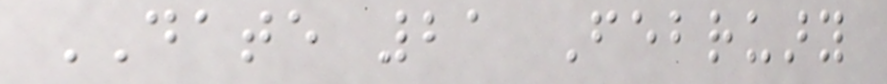DATE 21 February
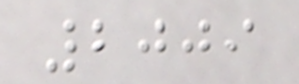2009
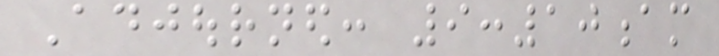Adjourned: 9:10am
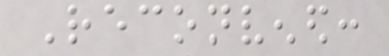Reconvened:
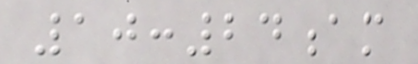10:24am
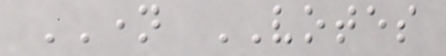NAME VOTES
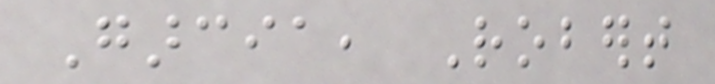Garcia, Robert
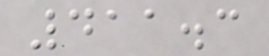411.3
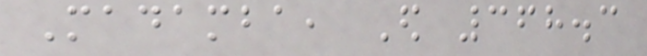Madamba, Ed 368.3
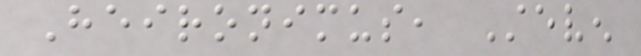Heironimus, Steven
